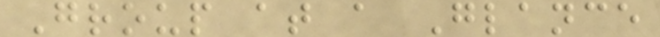Group at a Glance
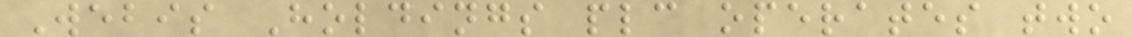Webis Holdings plc operates two
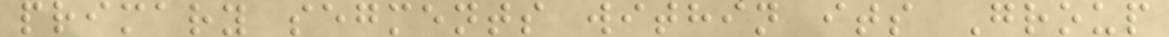primary segments within its Group
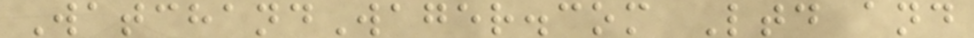WatchandWager.com Ltd and
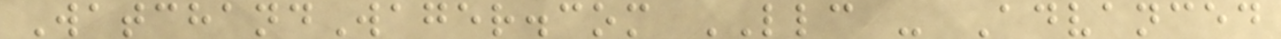WatchandWager.com LLC - Advanced
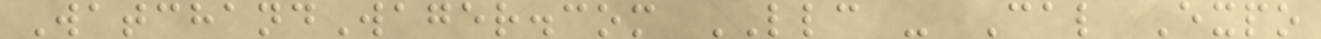WatchandWager.com LLC - Cal Expo
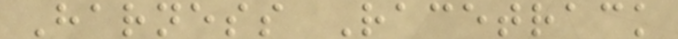Harness Racetrack
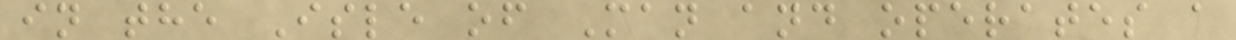in the Isle of Man and operates a
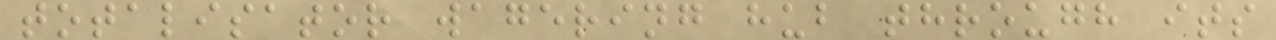totalisator wagering hub through its
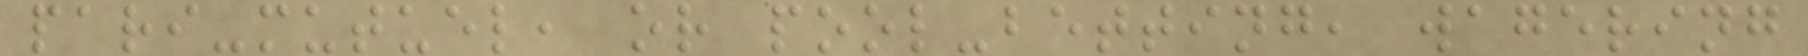pari-mutuel, or pool-betting, wagering
